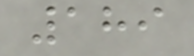189
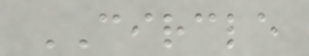CIRCLE
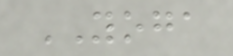YOGA
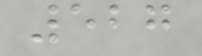527
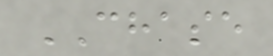CHASE
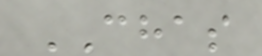CHAS
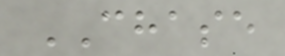CHASE
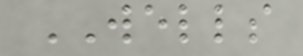WELLS
